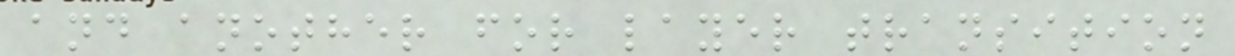and another for layer transition
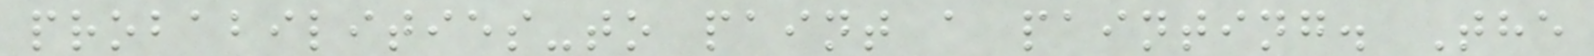probabilities-to paint a painting. The
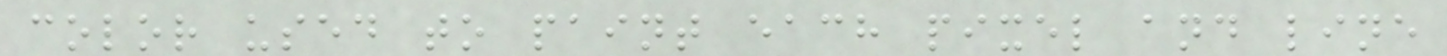color used to paint each pixel and line
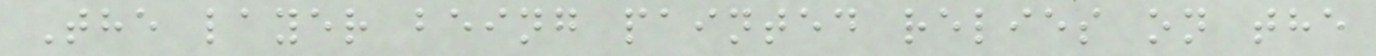The layer being painted relies on the
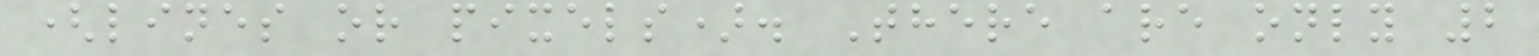(lines or pixels). There are only 2
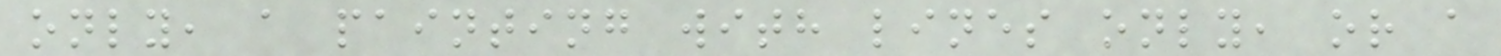only, a painting with lines only, or a
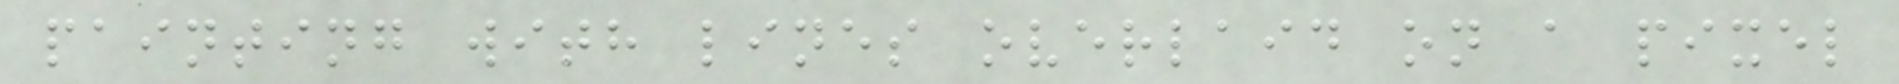painting with lines overlaid on a pixel
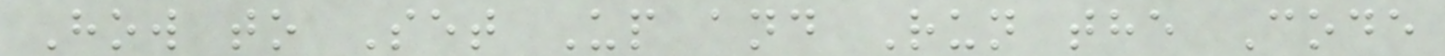How to Set Up and Run the Code
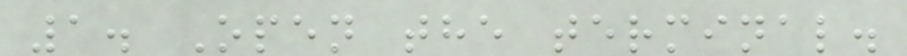1. Open the terminal.
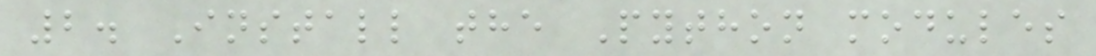2. Install the Python modules
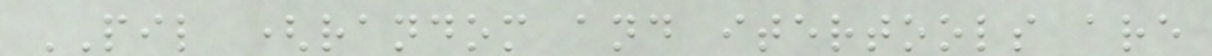PIL (random and itertools are
